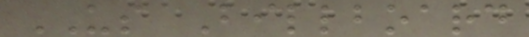US Billboard
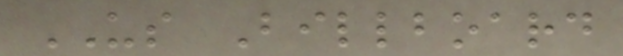US Billboard
